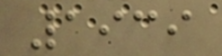1939
